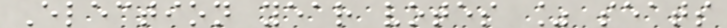Election year votes % seats
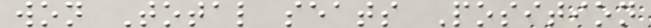won Total seats Position
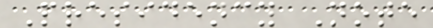Presidency Note
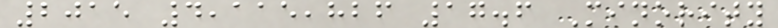2015 4,115,826 17.6 Minority
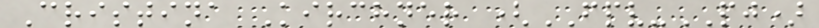Cristina Kirchner (FPV-PJ)
